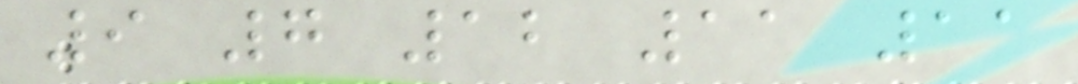9 7 12 11 11
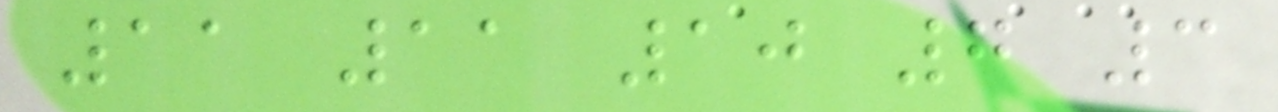11 11 10 7 3
